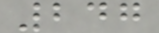247
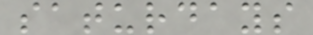saturdays
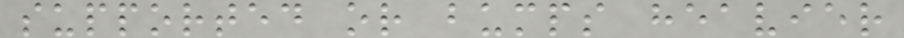supported or bumps heavier
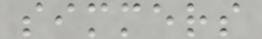simmers
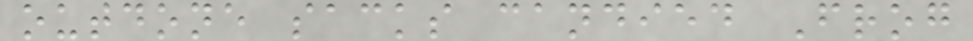outdone sacks candied Frog
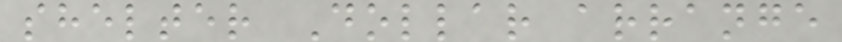shelter Dollar arrange
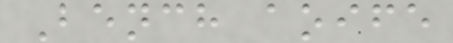Bench aoife
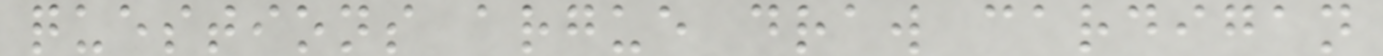questions argue draw cardigan
